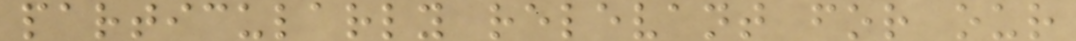particularly relevant for our
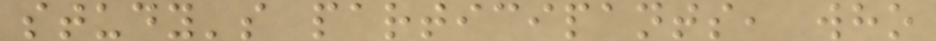study's participants, who
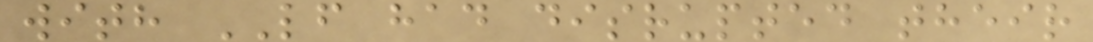with LF had disrupted their
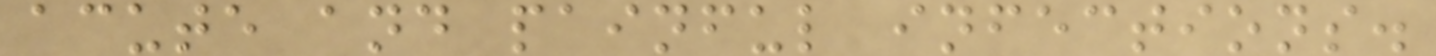acute and painful infections.
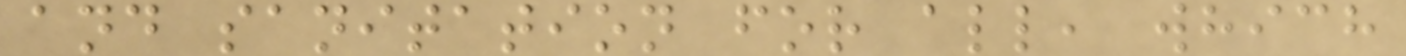and sanitation for all, which
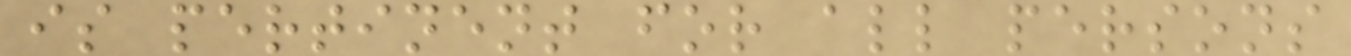is pertinent for all persons
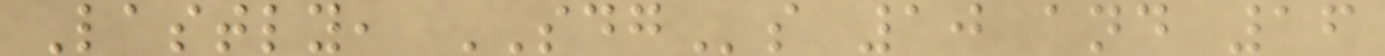Lastly, SDGs 10 and 16
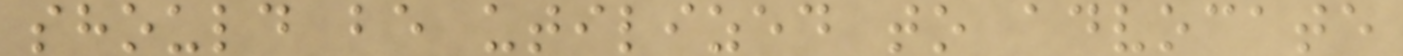should be utilized to advocate
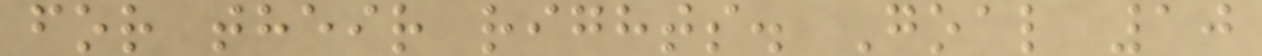for their rights. Goal 10
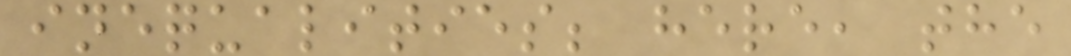inequalities; here, the
